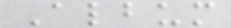Album
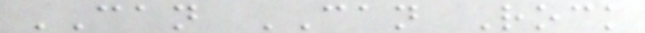CAN CAN Rock
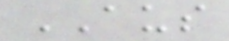AUS
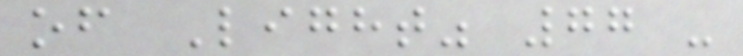of Light" 77 -
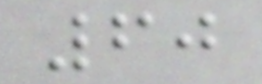60
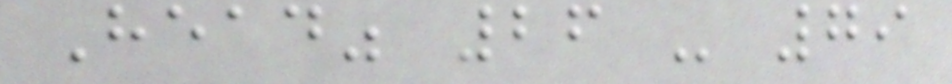Head" 26 - 79
